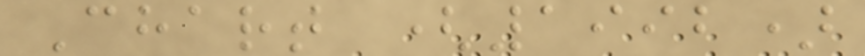Chart (1992)
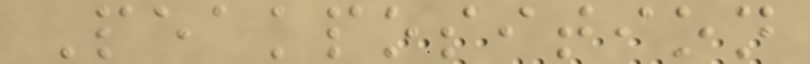Peakposition
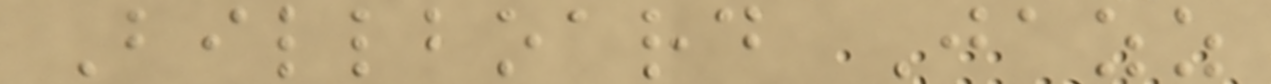Billboard Jazz
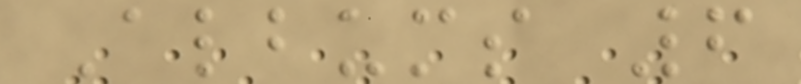Albums 6
